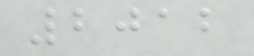2012
